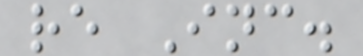re Inc.
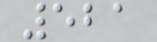521
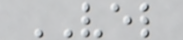VEL
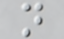n
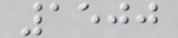1500
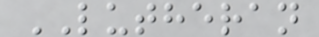LUTHERAN
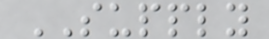SUPPLY
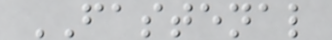FASTENAL
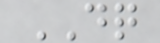DQ
